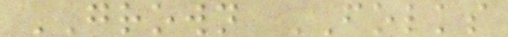GROWN FOLKS
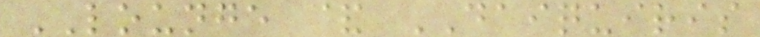LOUNGE & DAIQUIRIS
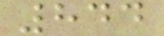844
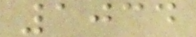1034
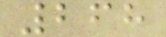268
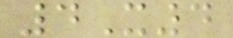4X4
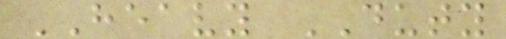HEAVY DUTY
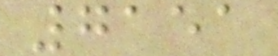7151
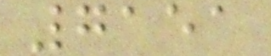7151
